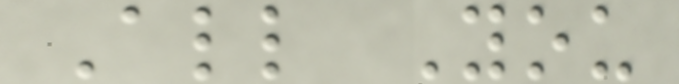All You
